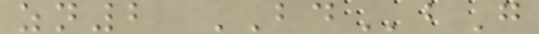zn2 BDbG
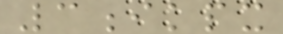3ikpx
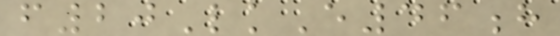f20LkE46h
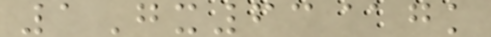1Gx63@gk
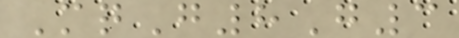MqG8G3
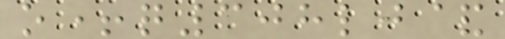o+q308lj&
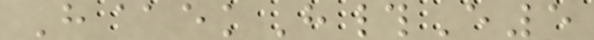H@ekH#E5
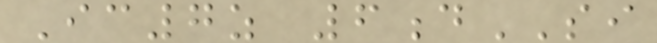Ic7z 6dSI
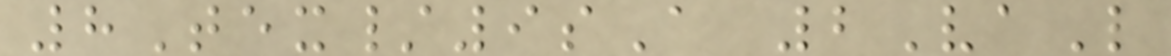8Tex/9sA 2VaL
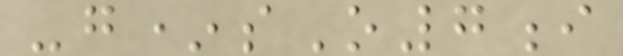-g*sO7i
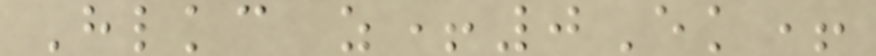Hlkc z+0Ek+
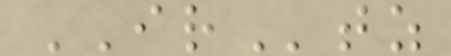IRtz
